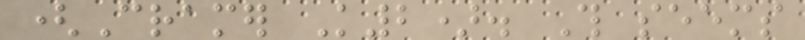(Cramer K2). This seems
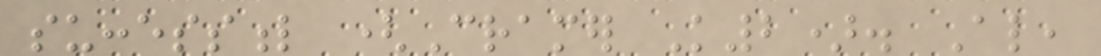successful (Cramer K2). Also,
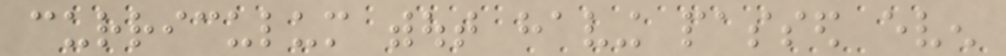curriculum without having passed even
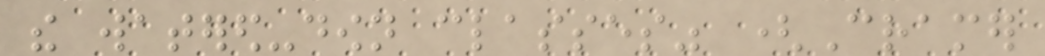the watered-down classes" (Cramer
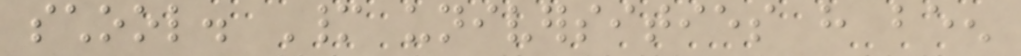school. Many universities have been
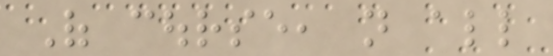Of course, not all
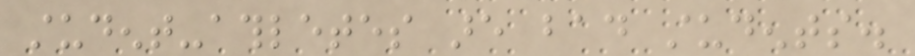student-athletes are bad students.
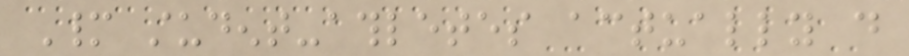Many student-athletes actually do
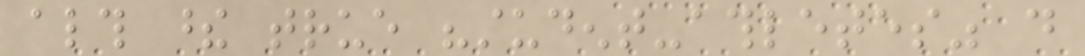although these true "student-athletes" do
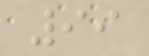99
